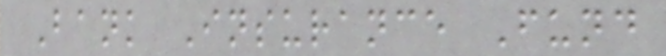Bank Insurance Fund
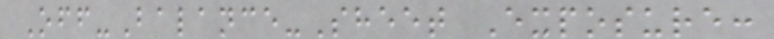Off-Balance-Sheet Exposure:
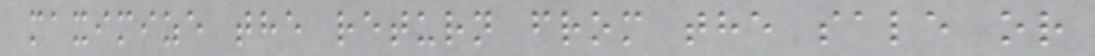maximize the return from the sale or
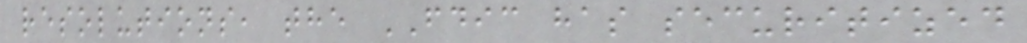resolutions, the FDIC has securitized
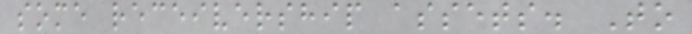some receivership assets. To
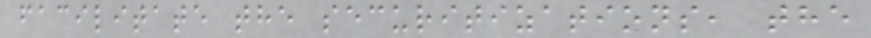facilitate the securitizations, the
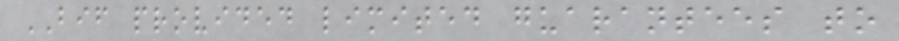BIF provided limited guarantees to
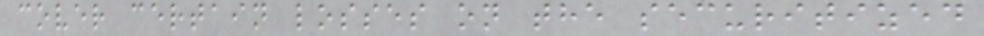cover certain losses on the securitized
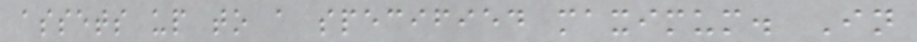assets up to a specified maximum. In
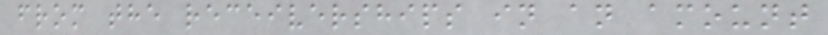from the receiverships in an amount
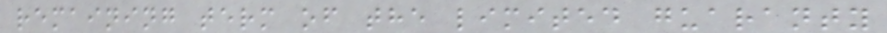remaining term of the limited guaranty
